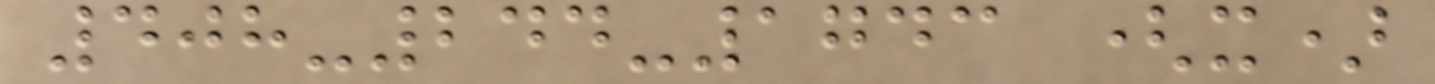408-244-1743 (x)
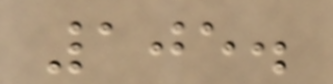105.
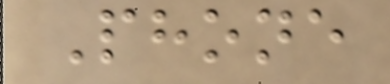Phone
